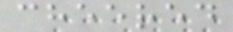cheered
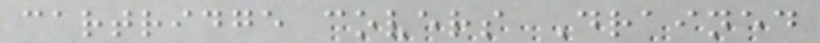cartridge covers Drained
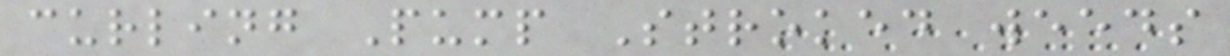curling Pump Stroked weeds
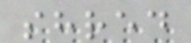shred
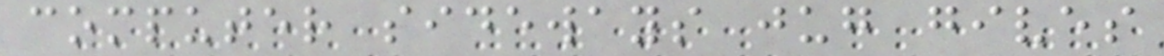computer sideways jug gives
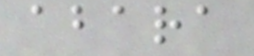abara
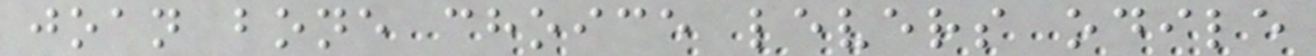joan bone choice levers odile
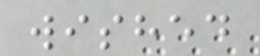wished
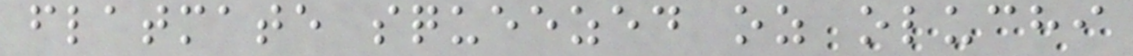flatmate squeezed oz oluchi
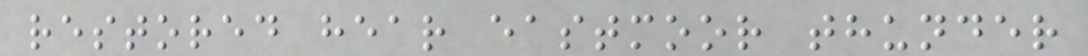restored hear eastmoor thunder
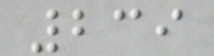239
